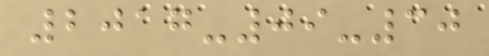2017-09-30
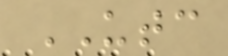UTC
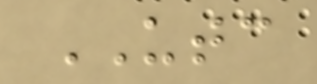UTC
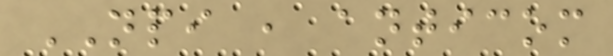NPI , anticom
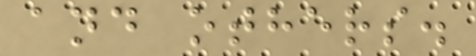and others.
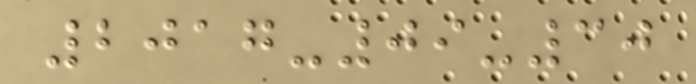2017-09-30
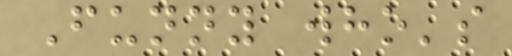Funny who's
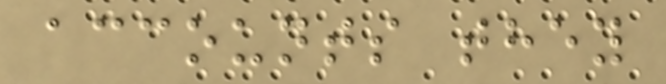accounts they
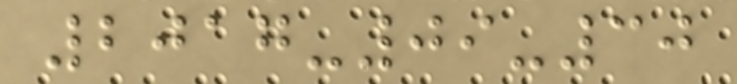2017-09-30
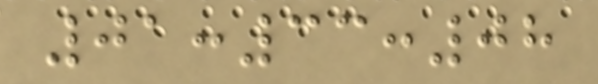01:33:08
